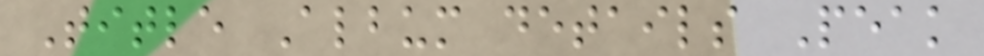Title Album details Peak
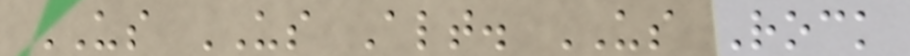US US Alt. US Rock
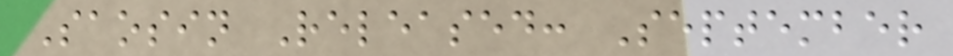Saosin Released: September
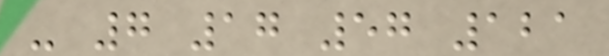- 7 17 57 121
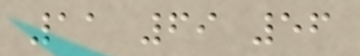11 69 56
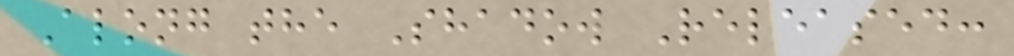Along the Shadow Released:
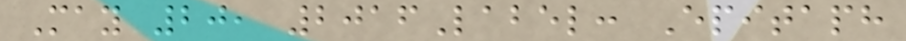May 20, 2016Label: Epitaph
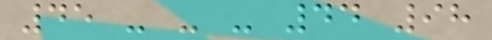45 - - - 44 98
